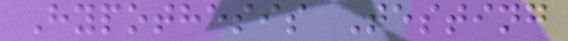Hypothesis Testing
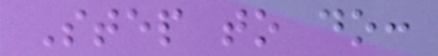Step to do:
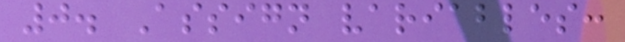0. Assign variables:
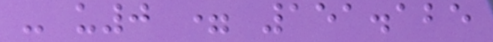- u0 = 151.125
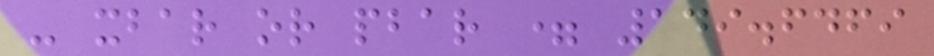- xbar or pbar = 149.6469
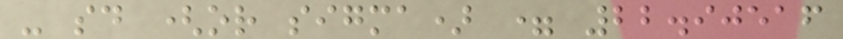- sd (or sigma) = 22.90516
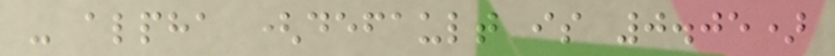- alpha (default is 0.05)
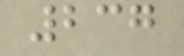237
